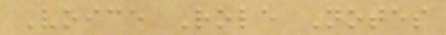Voice Role Notes
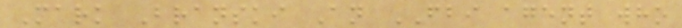Mark Branski An FBI agent who
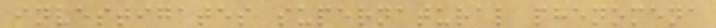investigates supernatural phenomena
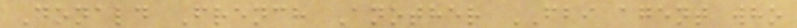Donald French Another FBI agent who
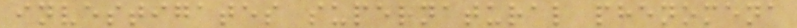investigates supernatural phenomena
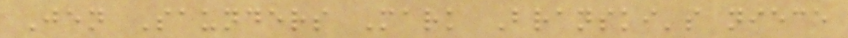Jen Saunders Mark Branski's niece
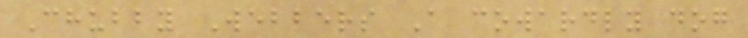Chubby Webbers A cowardly dog
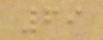69
